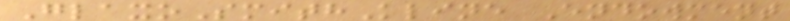GlaxoSmithKline Endowment
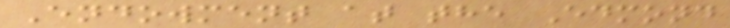Endowment at the Edmond
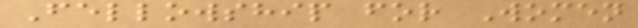Fellowship for Women
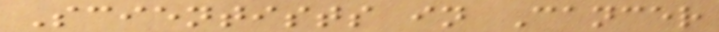Scientists in Cancer
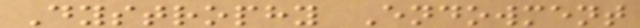Dystrophy Endowment
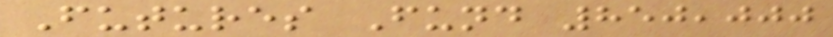Futures Fund 850,000
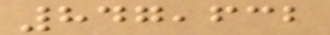847,632
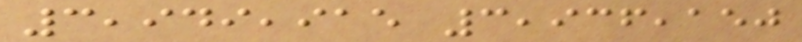3,949,915 3,936,150
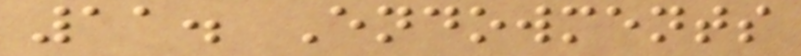11. Endowments
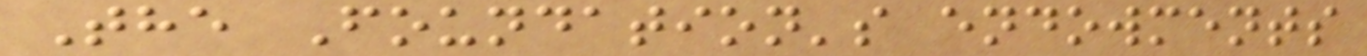The Foundation's endowments
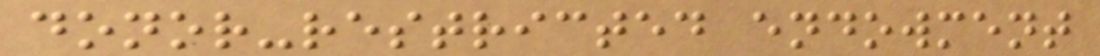donor-restricted endowment
